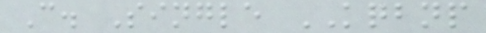C. Single KQBNP
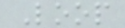Loop
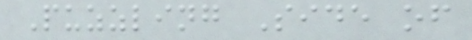Puzzling Side of
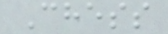Chess
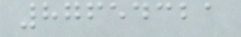87654321
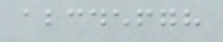abcdefgh
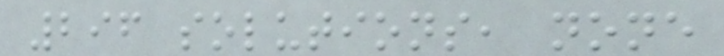296 solutions, none
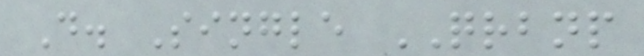D. Single QRBNP
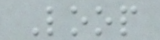Loop
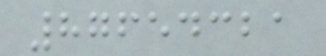87654321
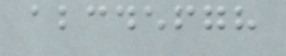abcdefgh
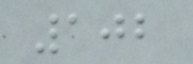102
